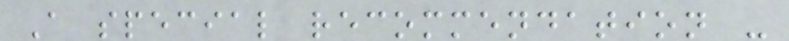A special recommendation -
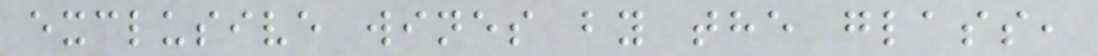exclusive wines by the glass,
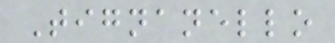Tignanello
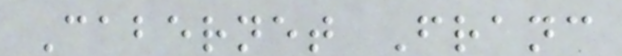Cabernet Franc
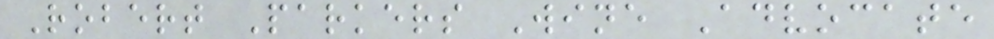Robert Parkers Wine Advocate
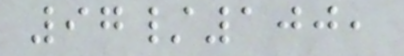97/100,
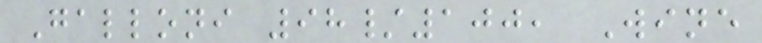Galloni 98/100, Wine
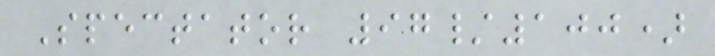Spectator 97/100)
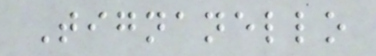Tignanello
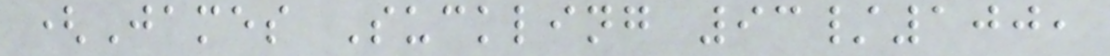(James Suckling 93/100,
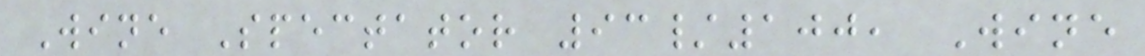Wine Spectator 93/100, Wine
